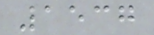1537
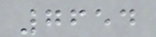7654
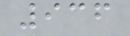936
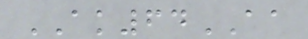AK64AA
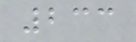233
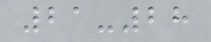21-28
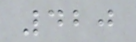420
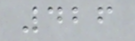426
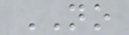NO
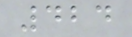424
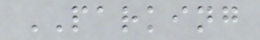PARKING
